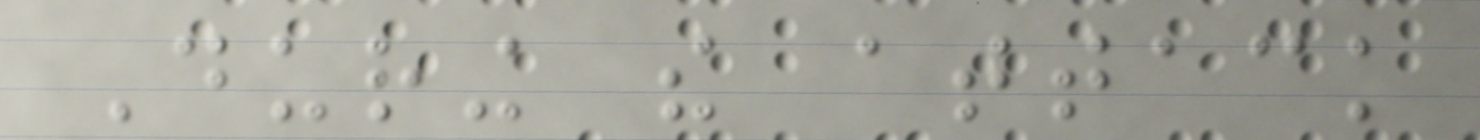During the attack
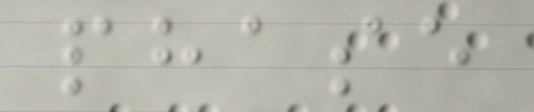phase
